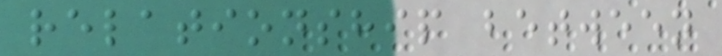relationship between
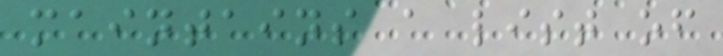maintains a list of
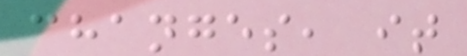changes, it
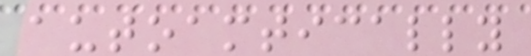autoamtically
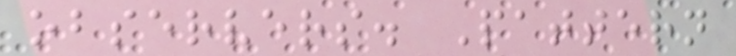observers. Pattern
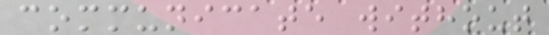communicate without
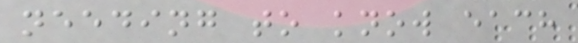needing to know each
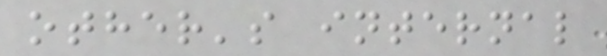other's internal
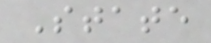State
